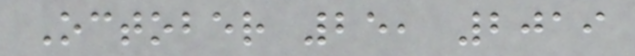October 25, 2019
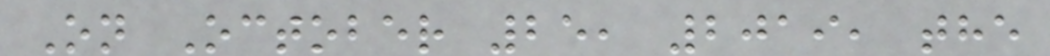On October 25, 2019, the
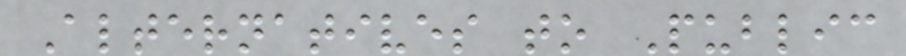Alternatives to Public
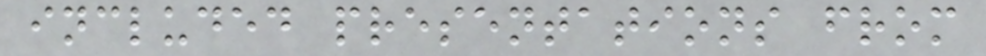included presentations from
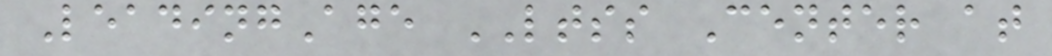LeadingAge LTSS Center at
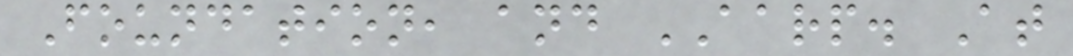Foundation, and AARP. At
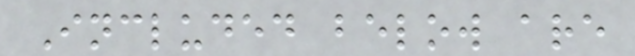Included below are
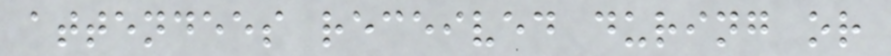attendees received during or
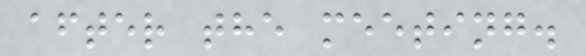after the meeting.
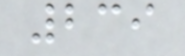239
